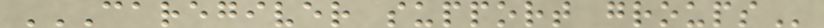CAREGIVER SUPPORT GROUPS
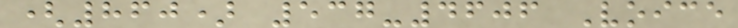(860) 537-4606 Voice
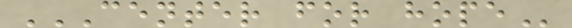CENTER FOR HOPE
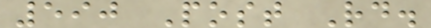590 Post Rd.
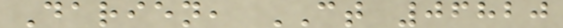Darien, CT 06820
